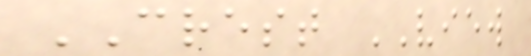CREST VIEW
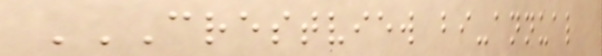CRESTVIEW BI-ANNUAL
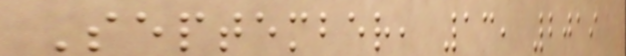September, 13, 2019
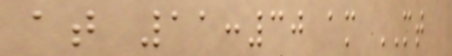at 11:30 am MT
